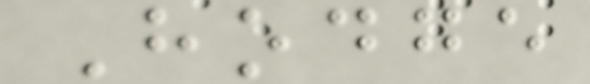Hodge
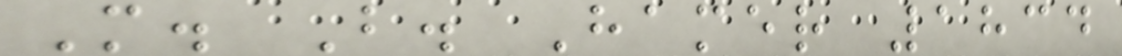M. B. Hamer 1834
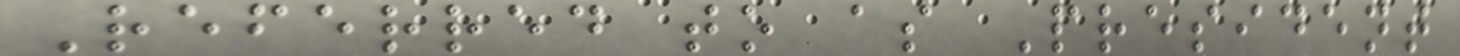Referred to as President
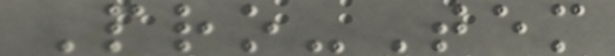Pro-Tem
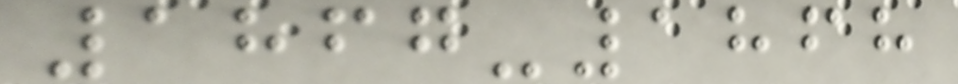1867-1868
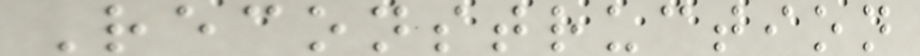Reconstruction
